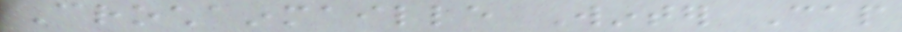Crochainmaille Winter Cap
